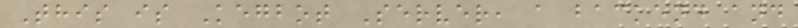This is Kegbot Server, a backend and
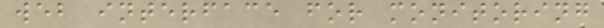web interface for monitoring
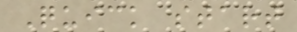Quick start
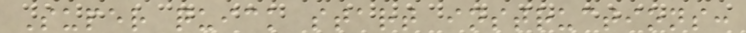Super quick start instructions:
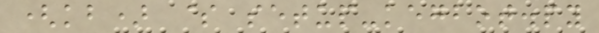(kb) $ setup-kegbot.py
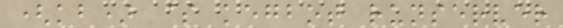(kb) $ kegbot runserver
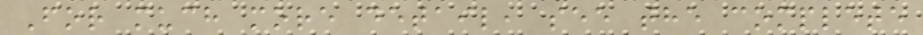For much more detail, see the complete
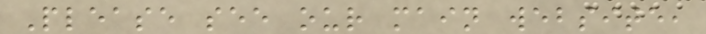Please see our main website,
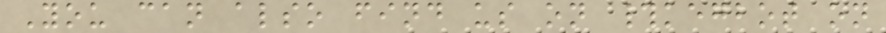You can also find us on #kegbot on
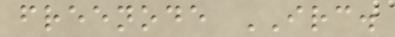freenode IRC.
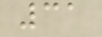31
